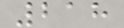218
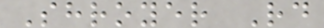Shroyer Rd
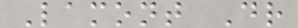Lamont Dr
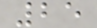25
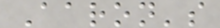Aaron's
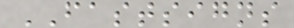FASTSIGNS
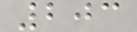203
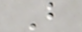B
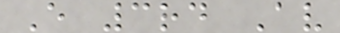E 3rd Av
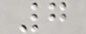7
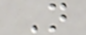N
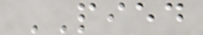PIED
